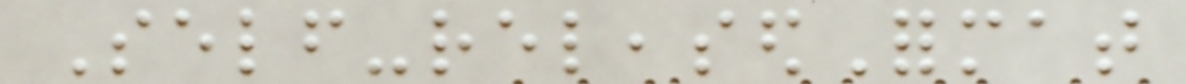Self-releasedFormat
